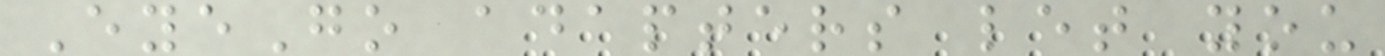EyeGo adapters let you
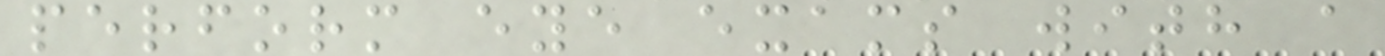perform eye exams with a
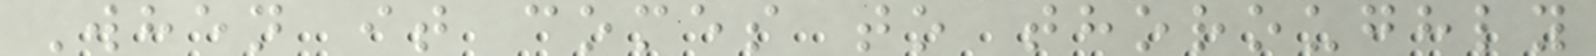When it comes to thoroughly
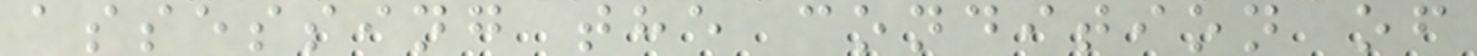assessing the condition of
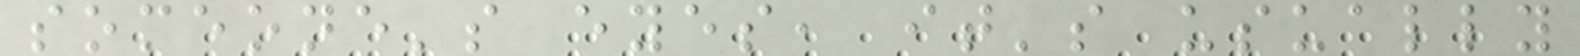someone's eyes, it's usually
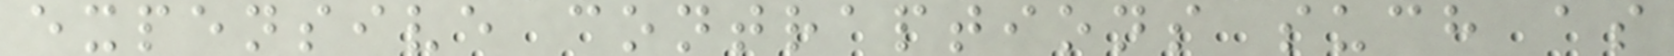expensive contraptions such as
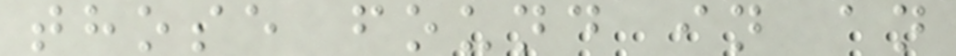those found in an
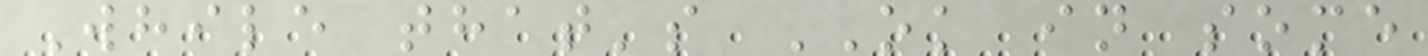While that's OK in some
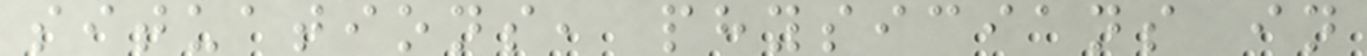situations, physicians in
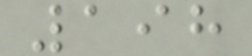198
